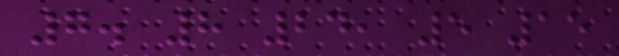7. 8 24, 5 15
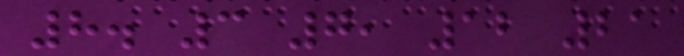8. 3 7, 12 21
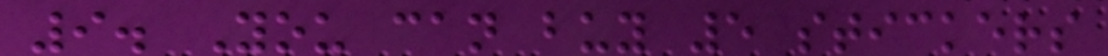9. You can buy 5 stickers
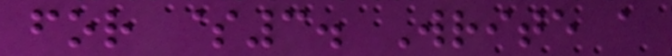for $3. Write a
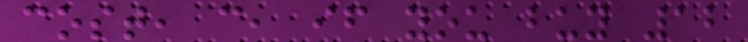cost, c, if you buy 12
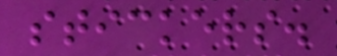stickers.
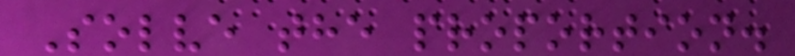Solve the proportion.
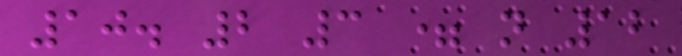10. 2 3 = n 12
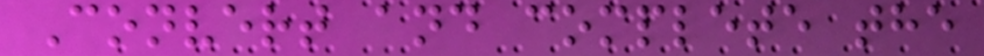Convert and complete the
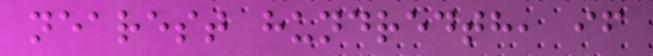nearest hundredth, if
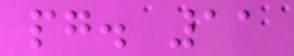pg. 11
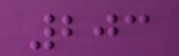203
